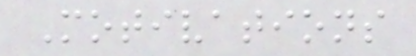Motivations
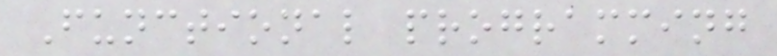Functional programming
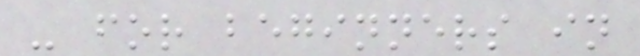- for beginners in
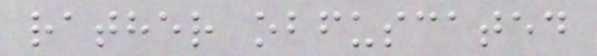rather obfuscated
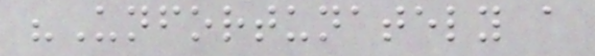"Unfortunately a
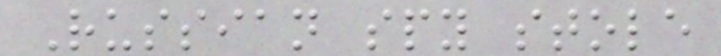Russian spy stole
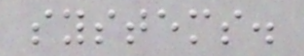systems.
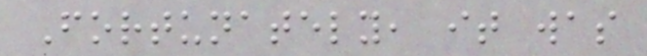Fortunately, it was
